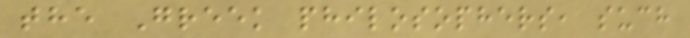the Greek philosophers, such
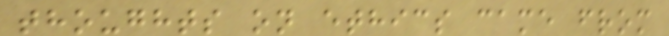thoughts on ethics came from
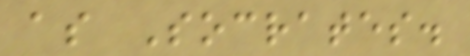as Socrates.
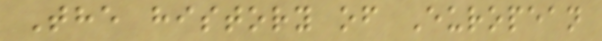The history of European
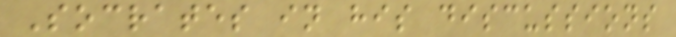Socrates in his discussions
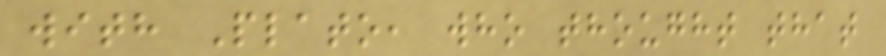with Plato, who thought that
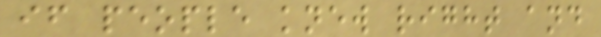if people knew right and
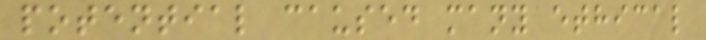potential caused many ethical
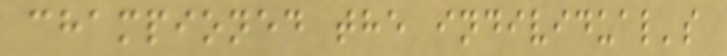championed the individual's
